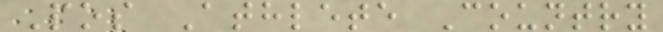Pos Athlete Country
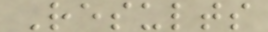Results
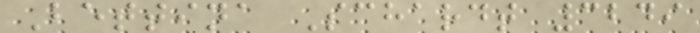Bettina Schardt 3249
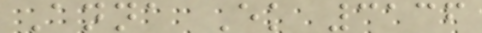Anna Ek 3136
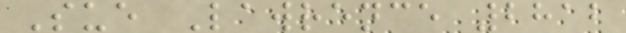Sue Lawrence 2812
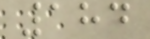184
